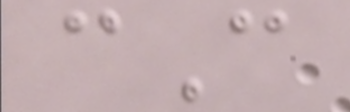cC
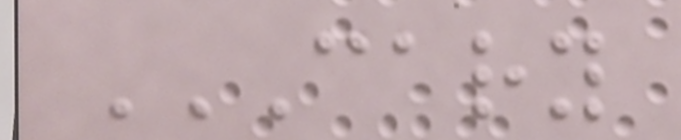CARY
